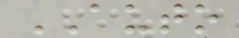AUTO
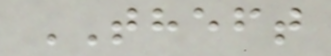THEFT
